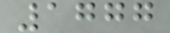1777
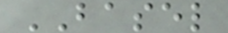BASEL
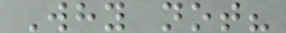Why not?
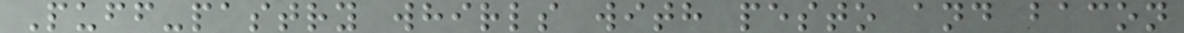Puff-pastry whirls with pesto and bacon
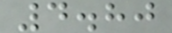4.80
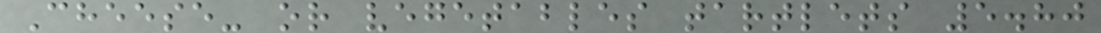Cheese- or vegetables tartlets 5.80
